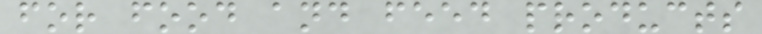for food and feed products
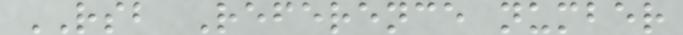RSB Reference number
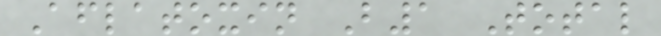Aflatoxin B1 Total
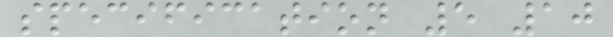specification 5 10
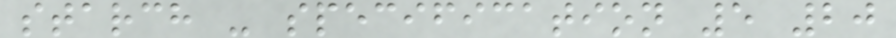starch - specification 5 20
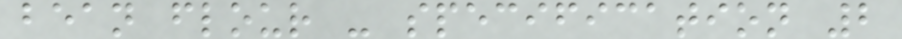bean flour - specification 2
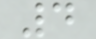4
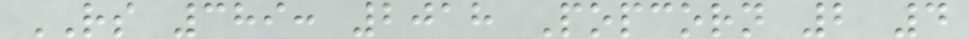RS 389: 2018 Popcorn 2 4
